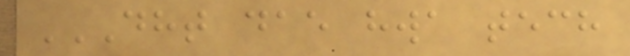DHT DAE HWA TECH
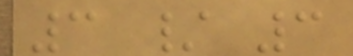3 / 3
